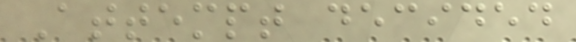Attempt decided
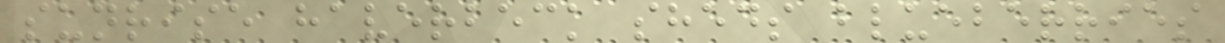sunrise haverbeck sheds blueberries
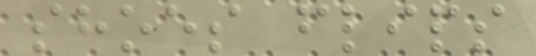shoes flips
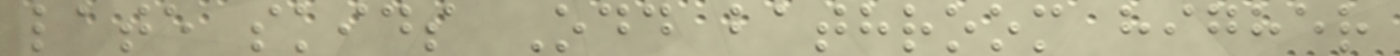late skids Odd bathroom higher
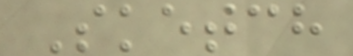Sketch
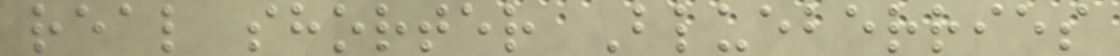real shorter Blueberries
